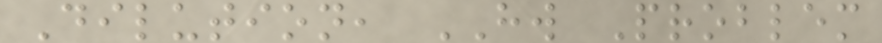Dilution, HW Problem
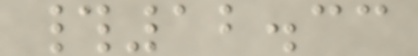#12.33
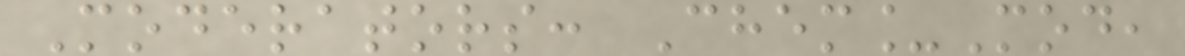Moderators: Chem_Mod,
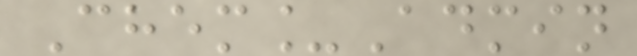Chem_Admin
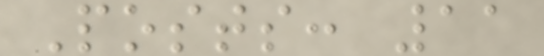Posts: 11
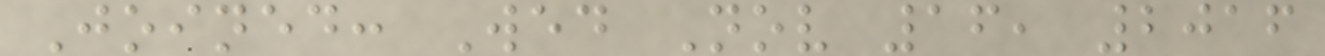Joined: Wed Nov 16, 2016
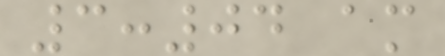3:04 am
